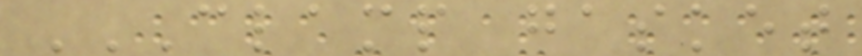CLAMP GASKET
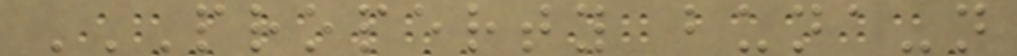PROPERTY BUNA-N
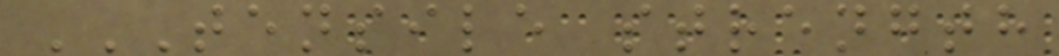TENSILE STRENGTH
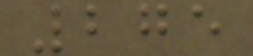275
